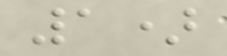1)
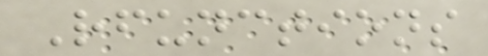Rfunctions
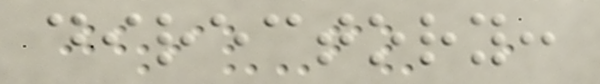directory:
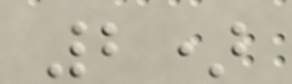2)
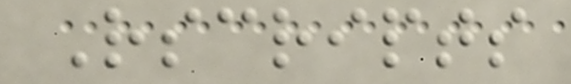Rscripts
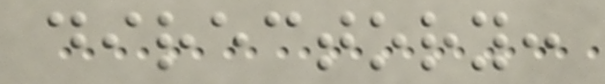directory:
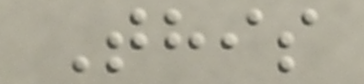This
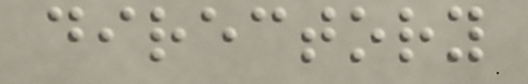directory
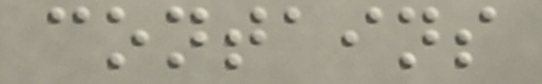contains
